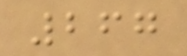267
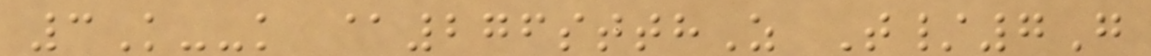3K--k @276stthZ T/7G
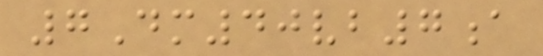7Dm40vb7a
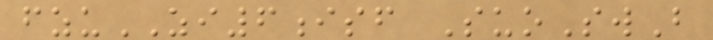fzuZI6isf SuoSwB
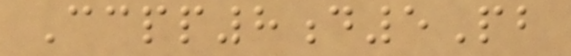Ccpp8d5Pb
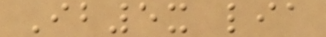Ib5x lia
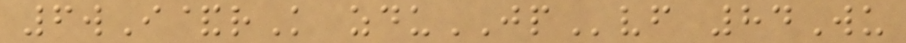6wI&rK zduJPvf 84Wu
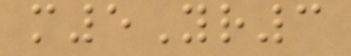m5Yr3
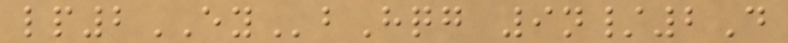lp2EYbHqg 9n/2D
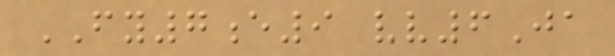FY7e9 vv6Ja
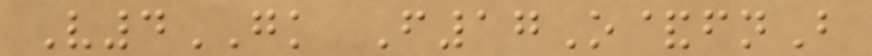V4GK F17O&fnB
